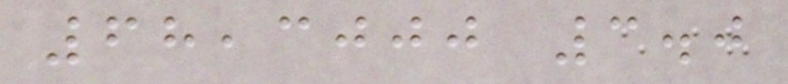68,3000 3.0
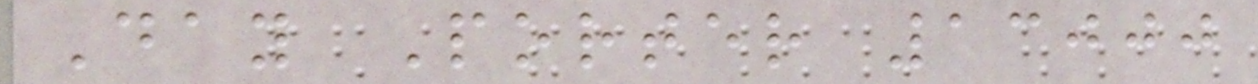Day Porter 13000
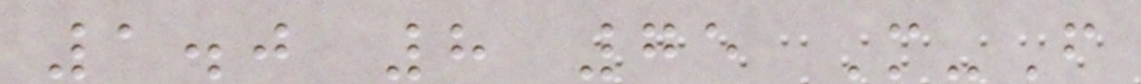1.0 8 75 M-F
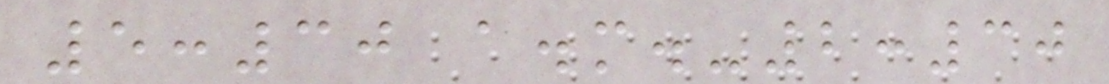5:30 a.m.-2:30
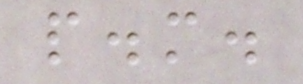p.m.
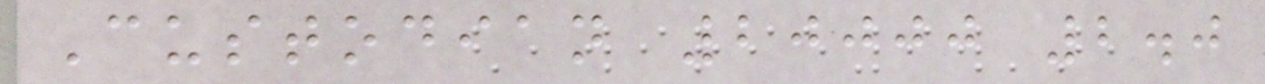Custodian 20000 2.0
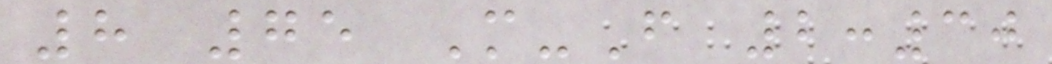8 75 M-F 2:30
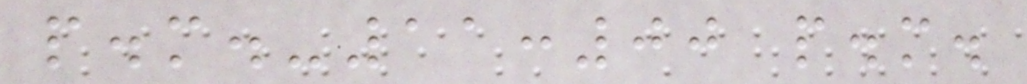p.m.-11:00 p.m.
